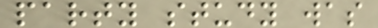party study was
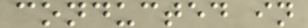conducted in
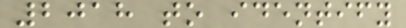2018 to identify
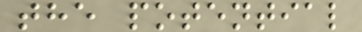the potential
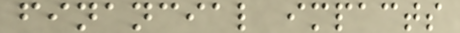financial impacts
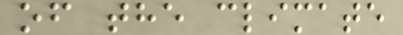of the climate
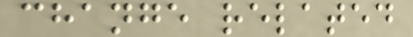change related
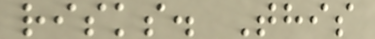risks. This
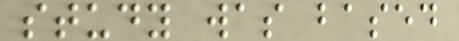study was based
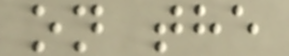on the
